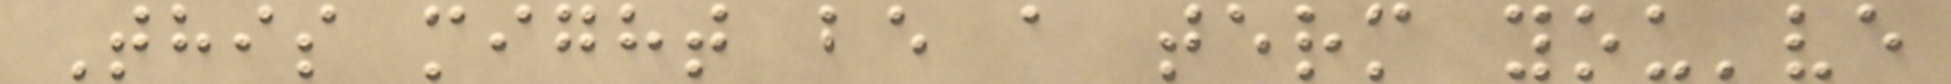This might be a term you've
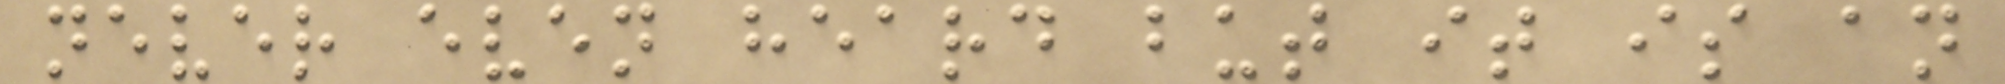never even heard but it is an
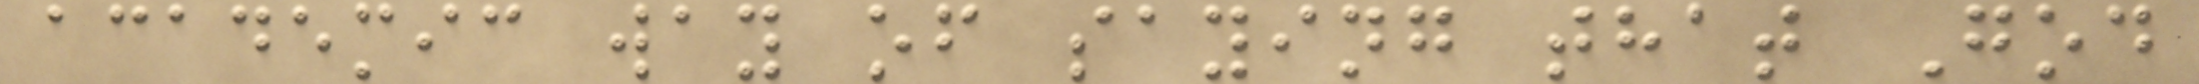academic way of saying that God
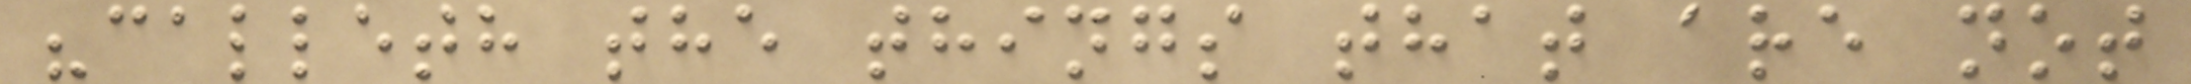"calleth the things that are not
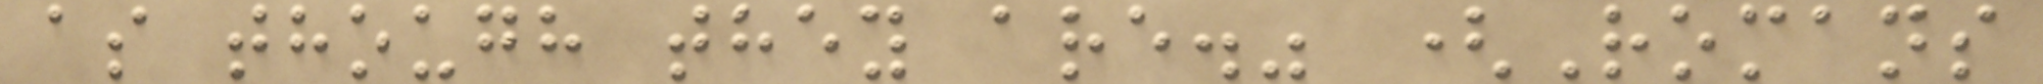as though they are." (Romans
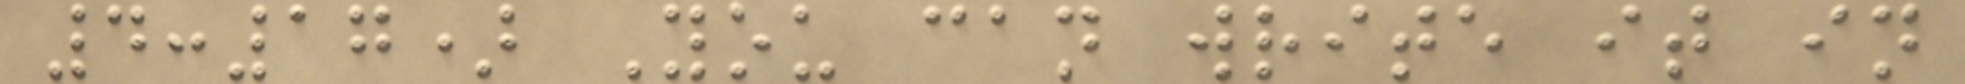4:17) You can write it in
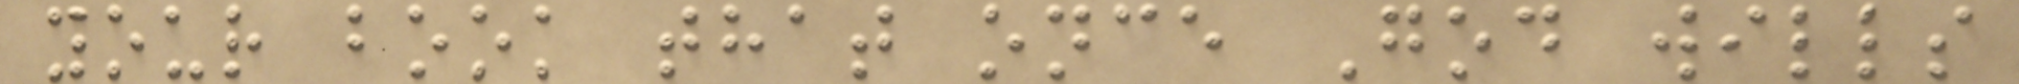your book that once God wills
